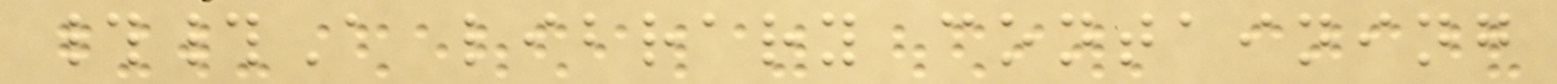##A library containing
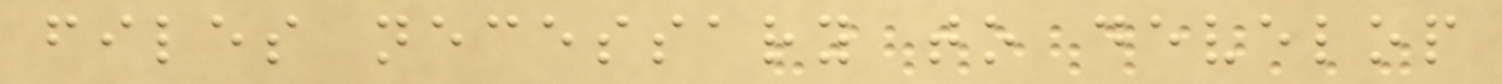files necessary to develop
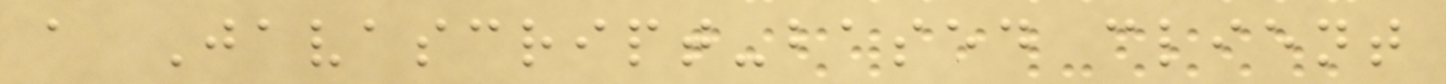a Javascript-based client
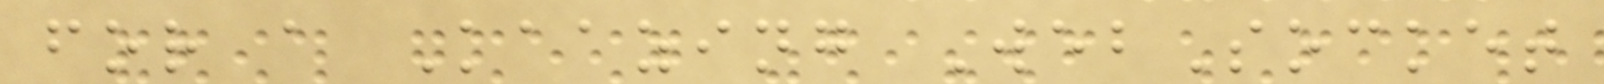for a Kaazing WebSocket
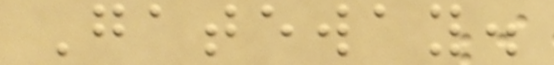Gateway.
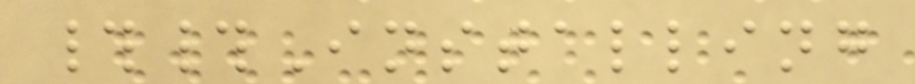##Installing
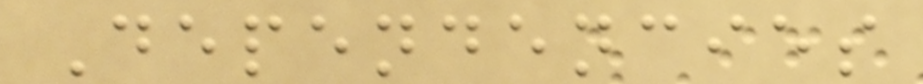Dependencies
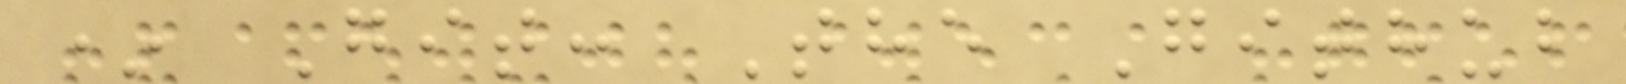* Git: The Github
